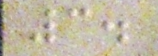3.
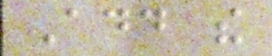Add the
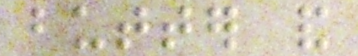butter and
